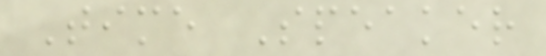Time Speaker
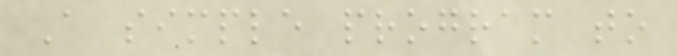A simple program to
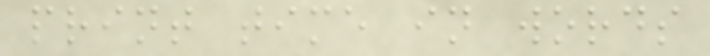print time in words
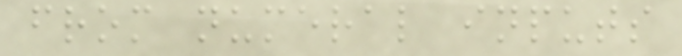from numeral inputs
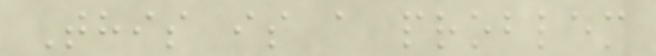This is a problem
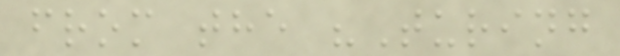from the "Turing
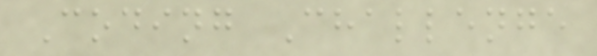Coding Challenge
